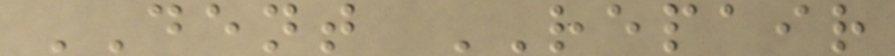DENT REPAIR
